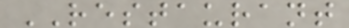RESTAURANT
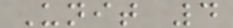Unit 4
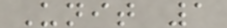Unit 1
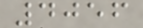4056
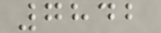7842
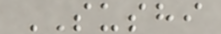SUSHI
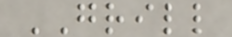GRILL
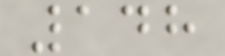148
